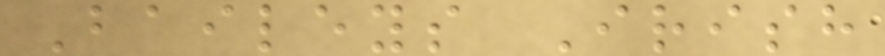Baileys Irish
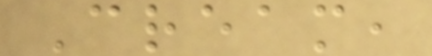Cream,
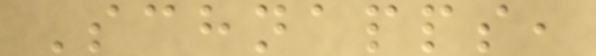Schnapps,
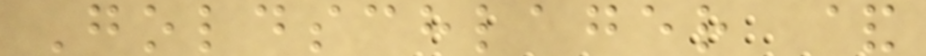Goldschlager &
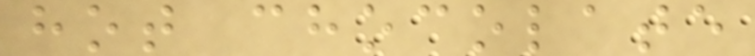hot chocolate
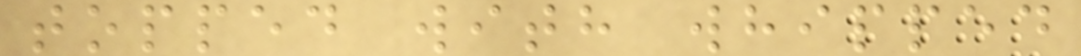topped with whipped
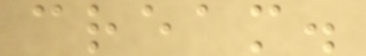cream.
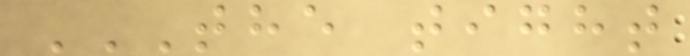THE TIGHT
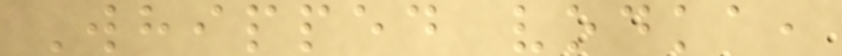Whipped vodka,
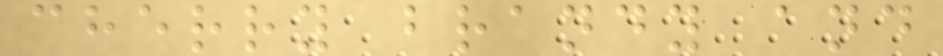cherry brandy and
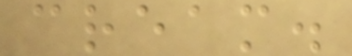cream.
